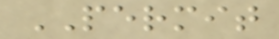PERMIT
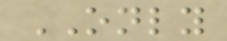ONLY
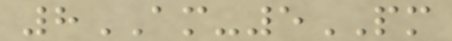8AM-5PM
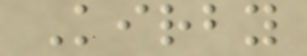Kirby
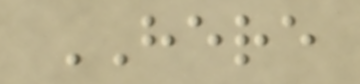HERE
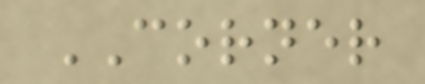CORNER
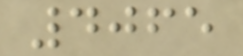4065
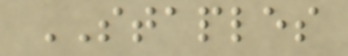STAPLES
